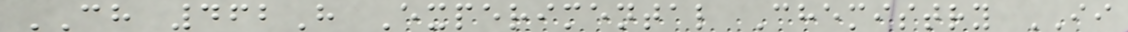CH 462H Experimental Chemistry II
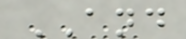AND
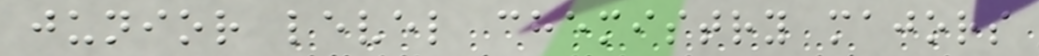junior level chemistry majors
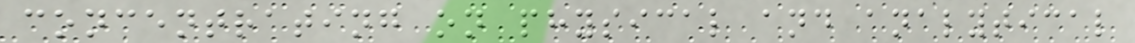concentrating on physical and analytical
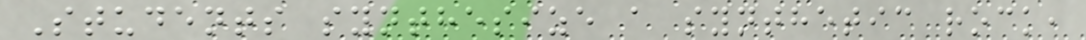Students synthesize a synthetic rock,
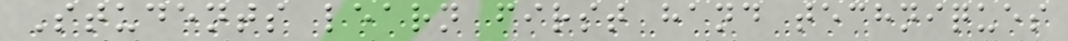Students learn first hand techniques
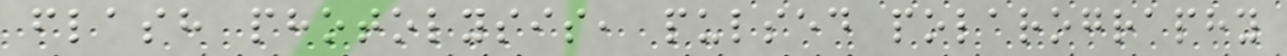flash photolysis, pulsed polarography
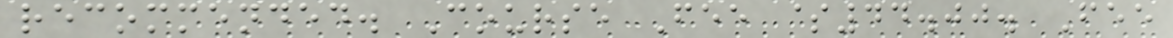recommended. Course Fee $44.00. Fee
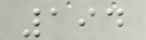194
